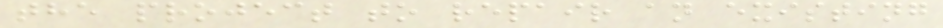the project to repair an existing
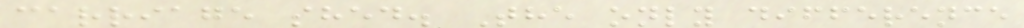carriage shed. The only difference
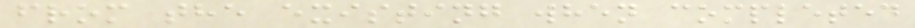from the existing when completed
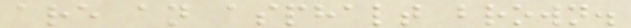are an asphalt brown.
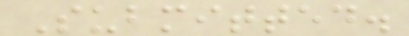Submitted.
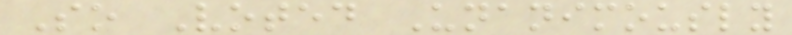So Voted Unanimously
